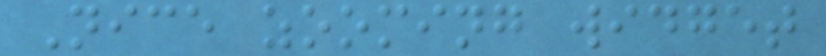Nice zooming widget
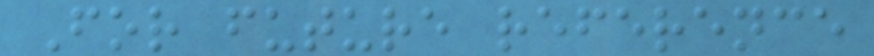For future reference
